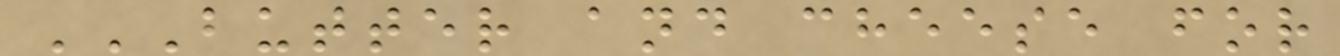BUTTER AND CHEESE FOR
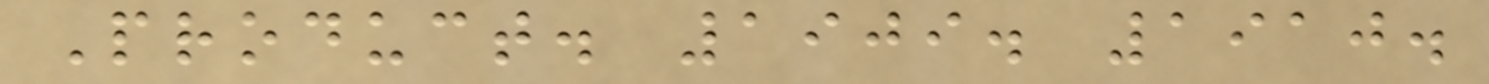Product. 1909. 1910.
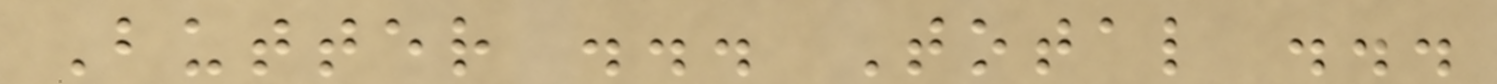Butter ... Total ...
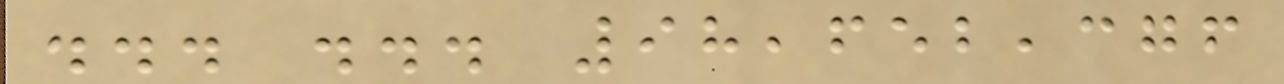... ... 98,652,376
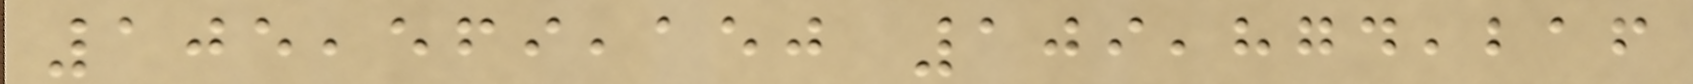105,569,150 109,874,216
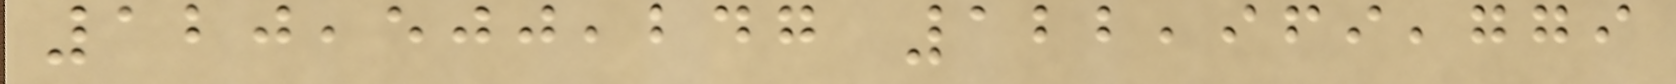120,500,247 122,969,779
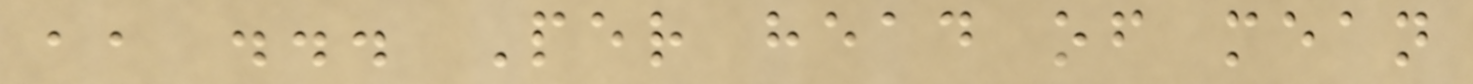,, ... Per head of mean
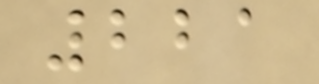221
